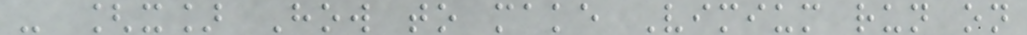- [x] How to make Vimium run on
